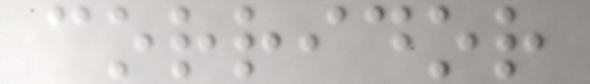corridor
